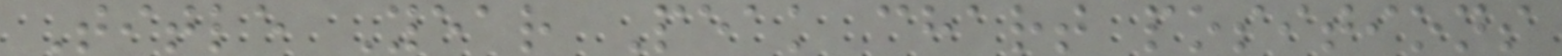Title Year Peak chart positions
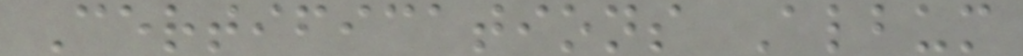Certifications Album
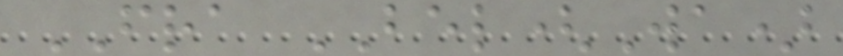FRA BEL(Wa)
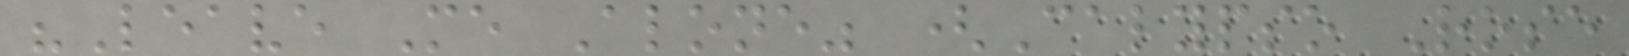"Leave Me Alone" (Calypso Rose
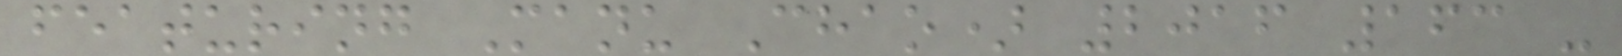featuring Manu Chao) 2016 163 -
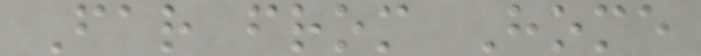Far from Home
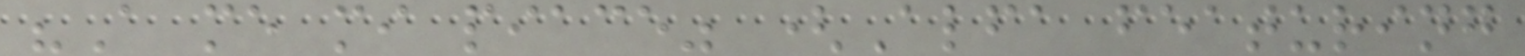"A me mi piace" (Alfa featuring
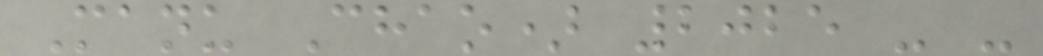Manu Chao) 2025 - -
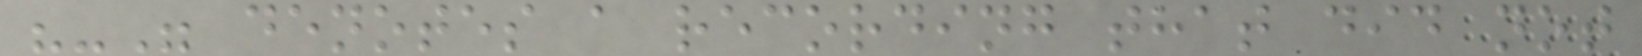"-" denotes a recording that did not
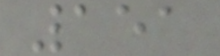151
